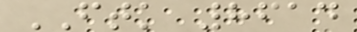FTK 8614
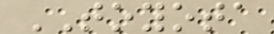TOYOTA
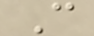C
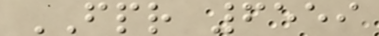FPR 6559
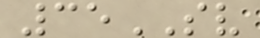35SV
